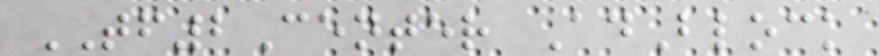TF2Center AdBlock
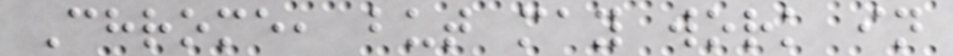Chrome, but may work in
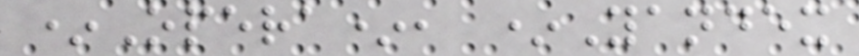*Opera*, *Yandex
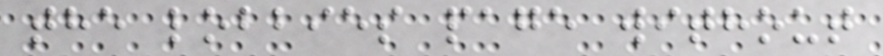the lobbies page without
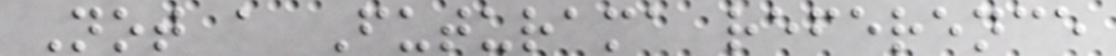Not a Futurama reference
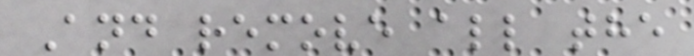And remove all the
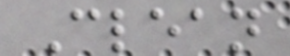Clean
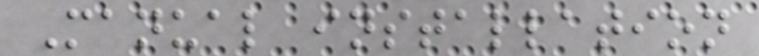Manual installation
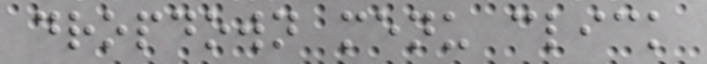dropdown menu click
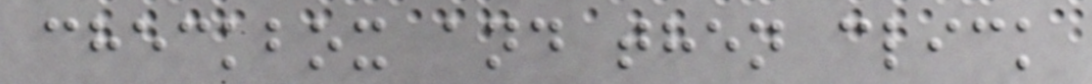checkbox and then click
